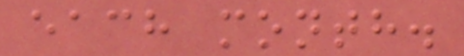each month.
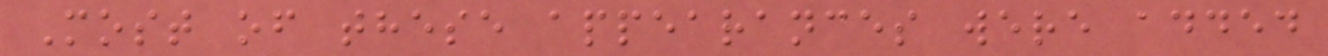Most of these appearances were added
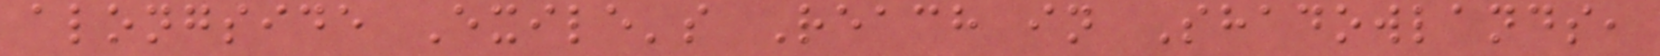alongside Exile's Reach in Shadowlands,
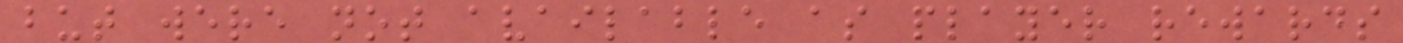but were not available as player rewards
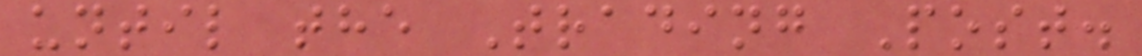until the Trading Post.
